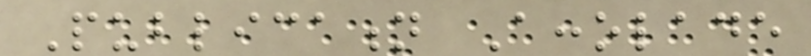Publication Accolade
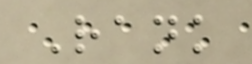Rank
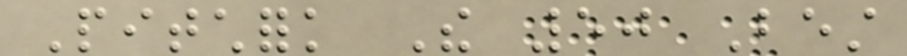Pitchfork The 50 Best
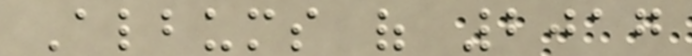Albums of 2017
